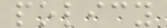policy
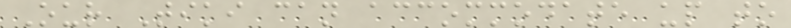Our Tiki can accommodate up to
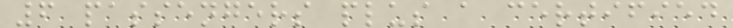6 passengers plus a certified
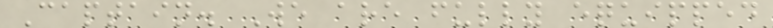Captain. We are fully equipped
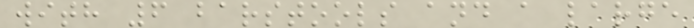with 6 barstools and a large
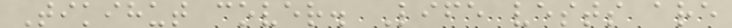Tikihut cover. Life vests are
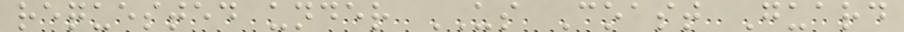requested under US Coast Guard
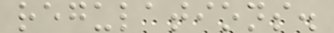regulations.
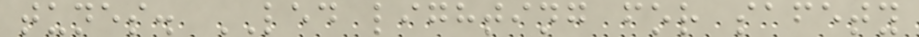tunes. LED lighting for safety
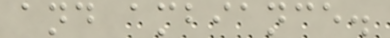and ambiance.
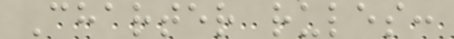Charter rules:
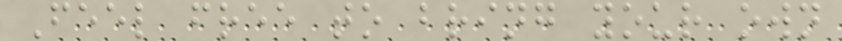Feel free to bring your own
